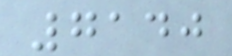7140
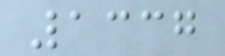1337
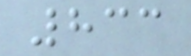833
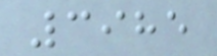3985
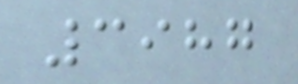3987
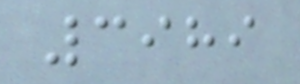3989
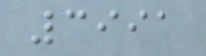3991
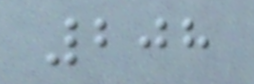208
